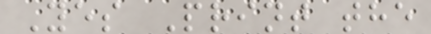Yes Print the
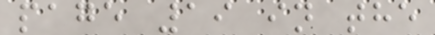page 19 in the
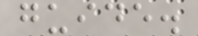guide.
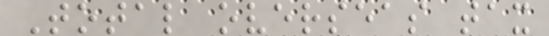Total overseas tax
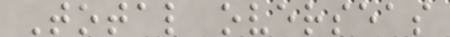Total overseas
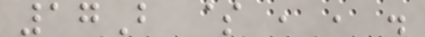17B $ , , .
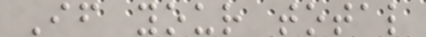If your total
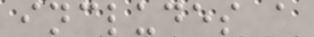includes a
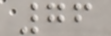76
